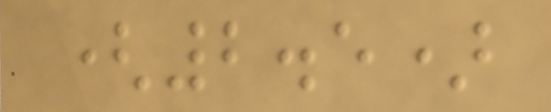(2.5)
